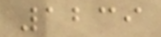1239
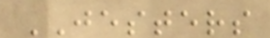JESTERS
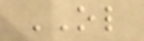OL
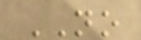NO
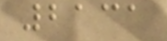2131
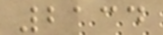2134
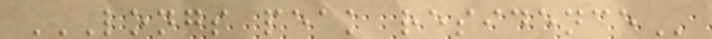LONGS PEAK RESIDENCE
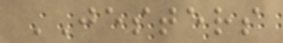JESTERS
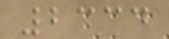2334
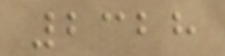2328
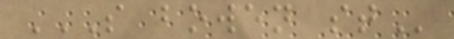S BOWEN ST
